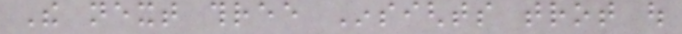The next three Insights trot out
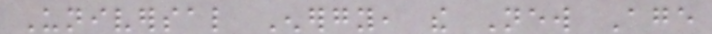Universal Energy, the New Age
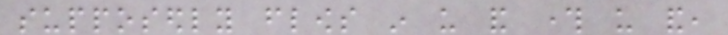supposedly flows in us and through us and,
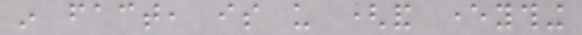in fact, is us (and everything
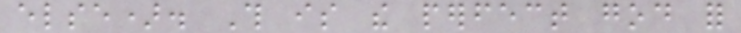else). This is the perfect god for
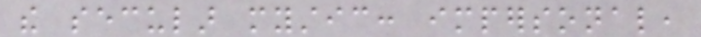the secular mystic: impersonal,
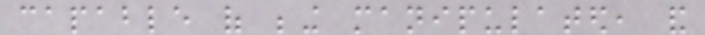capable of being manipulated, and
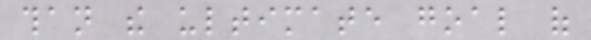than the ultimate goal of
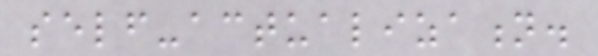self-actualization.
